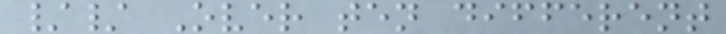// Over ten different
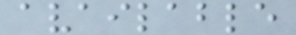available
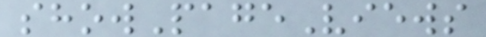showPageViews
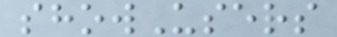showUsers
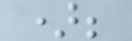);
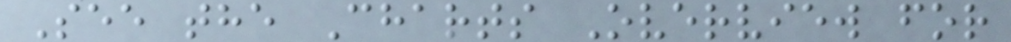See the Charts Overview for
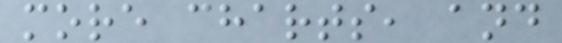more charts, and
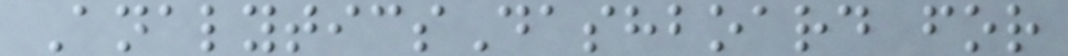AnalyticsDashboard for
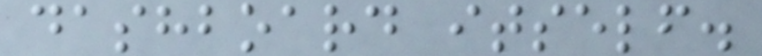dashboard itself.
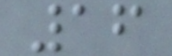16
